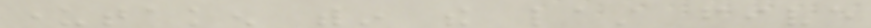undertaken within the last five
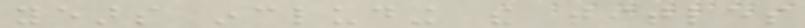years including the titles
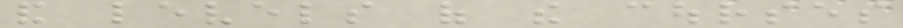and levels of the courses
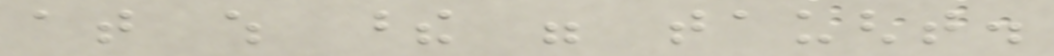at which these were taught.
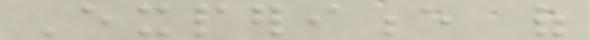Experience of
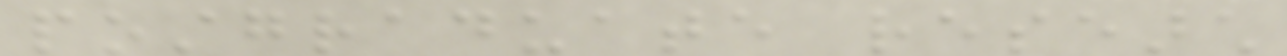postgraduate research
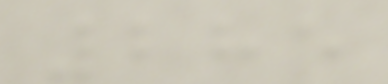285
